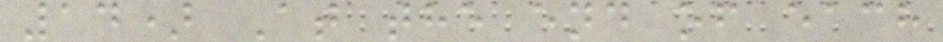14) At the end of each
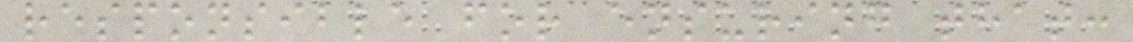responsible for ensuring that:
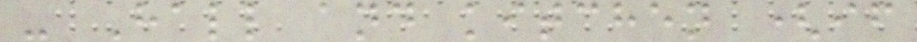- Hall and kitchen (if
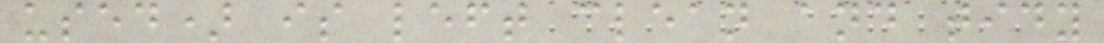used) is left clean and tidy
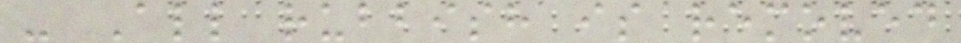- All rubbish is removed
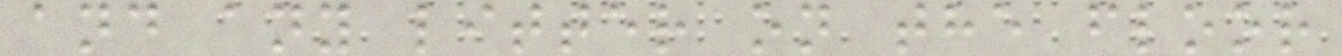and any litter on the floor
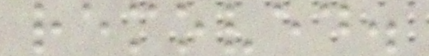removed.
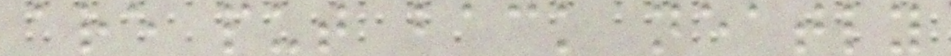are put back neatly
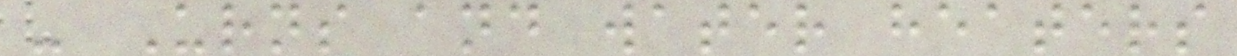- Urns and water heaters
